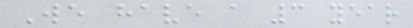We have a 3 year
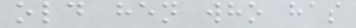old hen who has
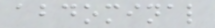abdominal
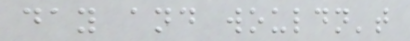day and wouldn't
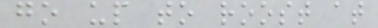go up to roost at
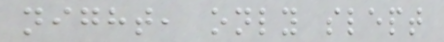night, only slept
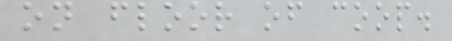on floor of coop.
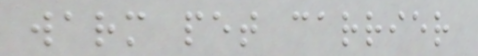warm pet carrier
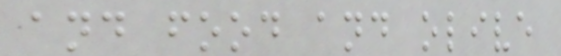and food and olive
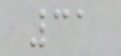31
